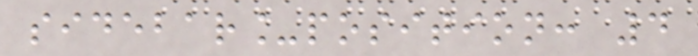sidebar_position: 4
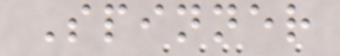Spinner
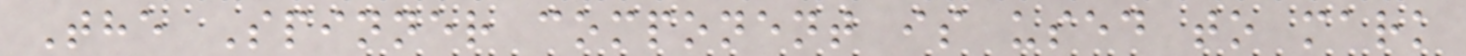The Spinner component is used to mark
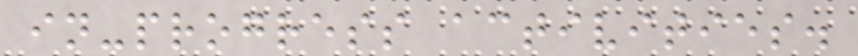in-progress activities.
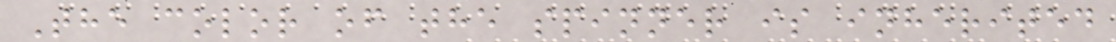The color of the spinner is inherited
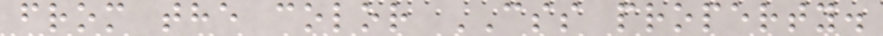from the color CSS property.
